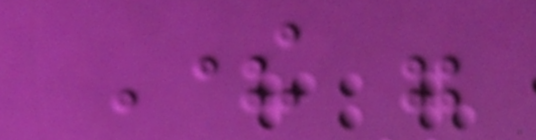There were
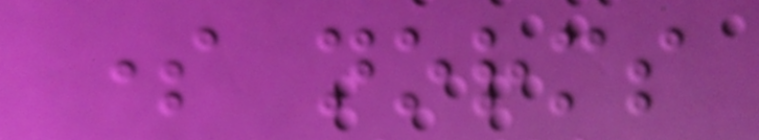some norms
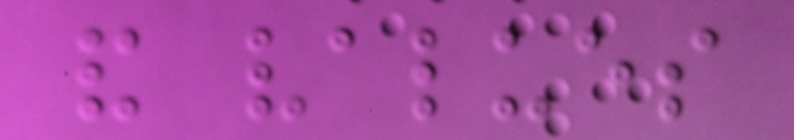and values
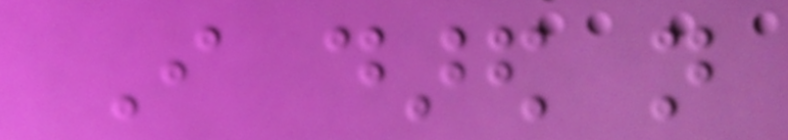I dared not
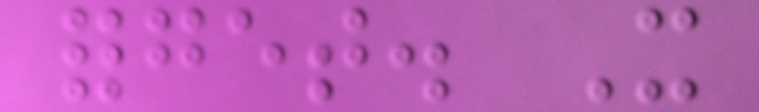forget. It
